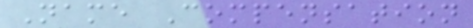Name Compensation
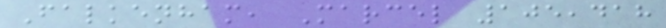Falkenham, Marcel 105,418
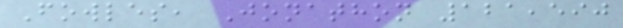Fowles, Jonathon 121,590
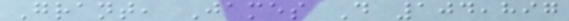Grant, James D 104,897
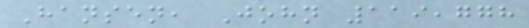Hansen, John 119,778
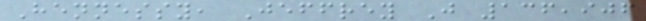Hennessy, Jeffrey J 136,906
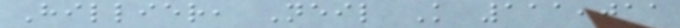Hillier, Neil K 111,011
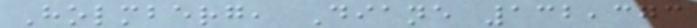Holmberg, Diane 132,373
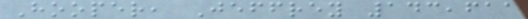Hooper, Jeffrey 143,611
